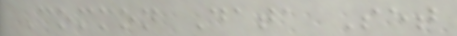Common Data Set
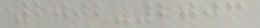2002-2003
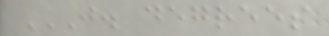J. DEGREES
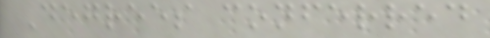Degrees conferred
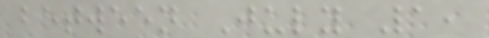between July 1,
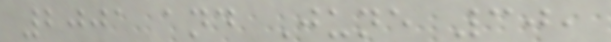2001 and June 30,
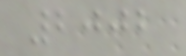2002
